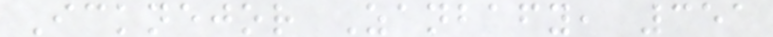Icknejor Zanbafy, 351
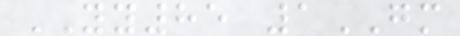YY85 1GM
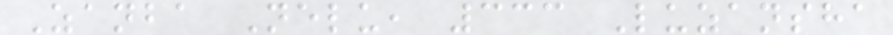Zanba Nelu, 333 Luzansha
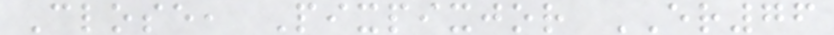Close, Pixpixjor ER76
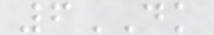6DK
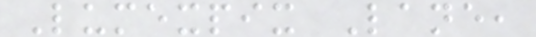Lumexpix Lane,
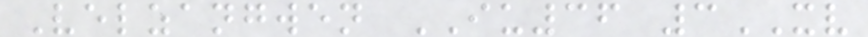Velzangwen IU36 3XV
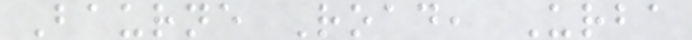Baurne Road, Urba
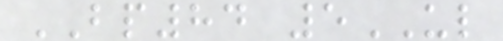BP84 5UL
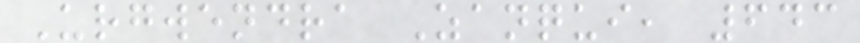Urgwendra Zanqui, 643
